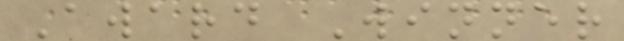Award Winner
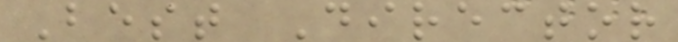Best Director
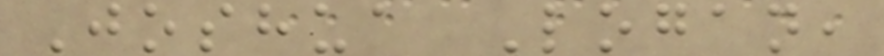Joshua Logan,
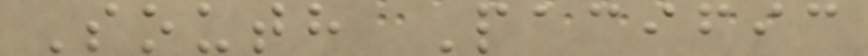South Pacific
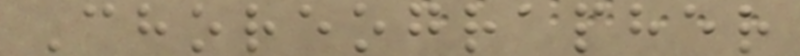Choreographer
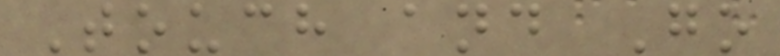Touch and Go
